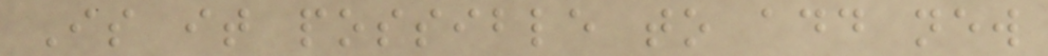Is it possible to add new
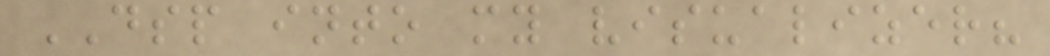DSP into my visualizer?
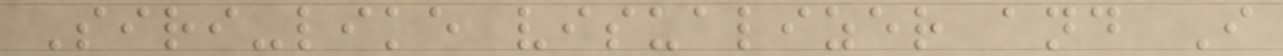Siri-like visualizer and I
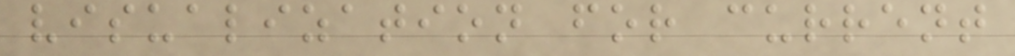visualization for current
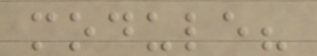module?
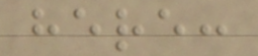here:
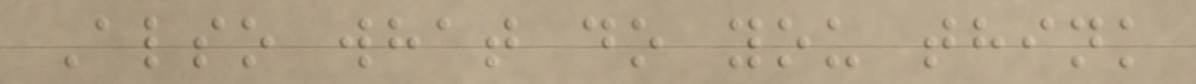Also what do you think
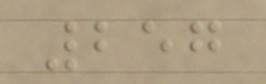257
